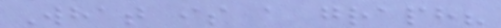What is a graph?
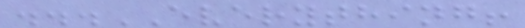...EVERYTHING!
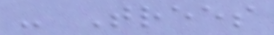- Trees
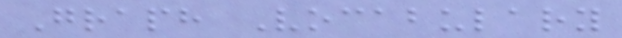Graph Vocabulary
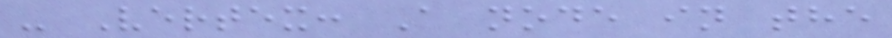- Vertex: A node in the
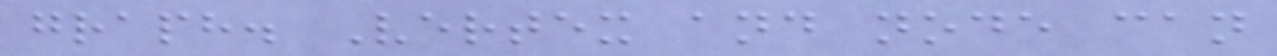graph. Vertex and node can
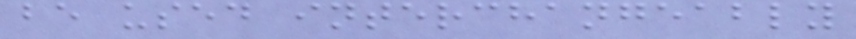be used interchangeably
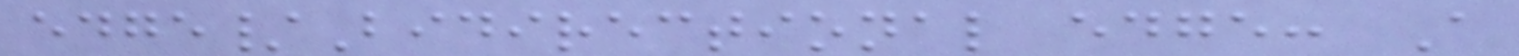edge/Bidirectional edge: A
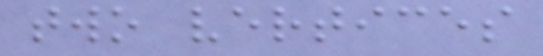two vertices
